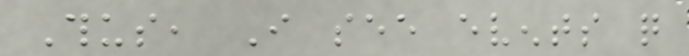Thus, I see events quite
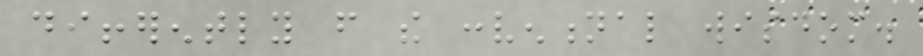differently from the conventional wisdom.
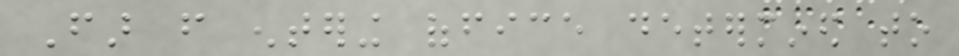Far from entering office determined to
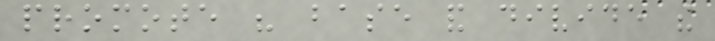promote his base and divide the
